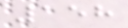158
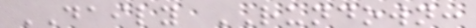DAILY RUNDOWN:
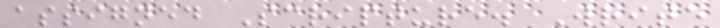assigned Scripture. Write
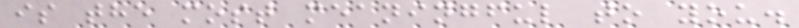is the most meaningful to you.
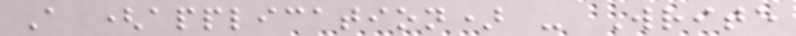A (application) - Write
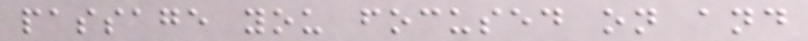passage you focused on and
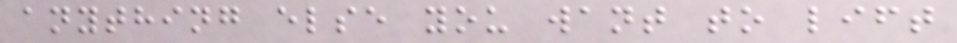anything else you want to lift
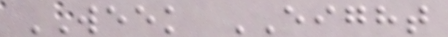WEEK EIGHT
